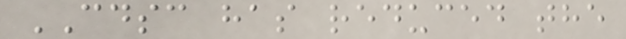CDSC has reduced the
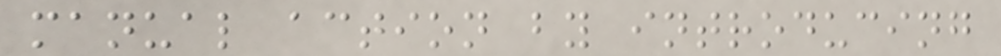manual action by introducing
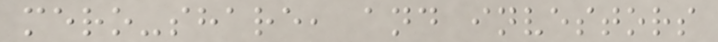mero-share, and investors
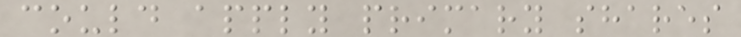could apply primary shares
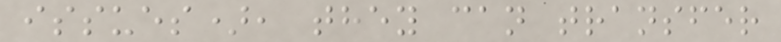issues), they can transfer
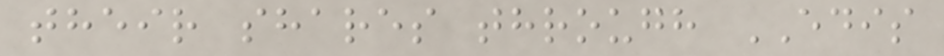their shares through EDIS
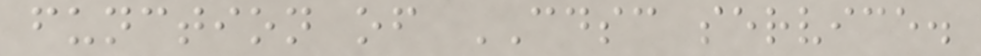function of CDSC service.
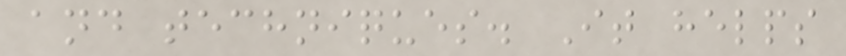and techniques. It helps
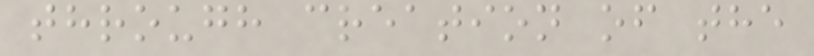through creation of the
